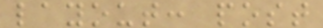layout: post
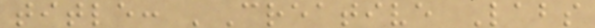title: 'Creative Labs
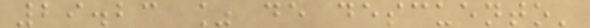29.23 % de descuento'
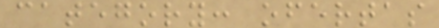category: ofertas
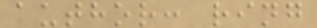author: ring
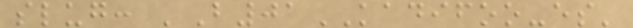slug: 'B01KADIFOO-es'
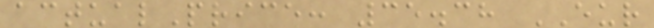actualPrice: 35.38 EUR
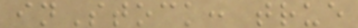inStock: true
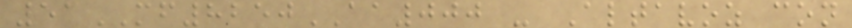51MF8250AA000 - Altavoz con
